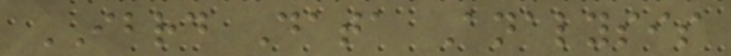IBRD Data Analysis
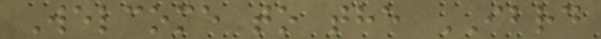Welcome to the IBRD
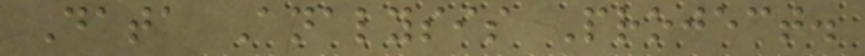Data Analysis Project.
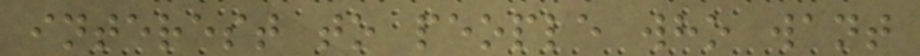interest to people who want
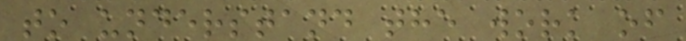to understand the work of
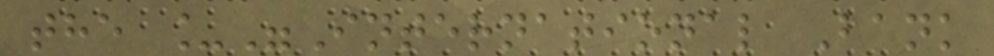the _"International Bank
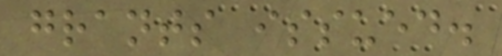grants issued.
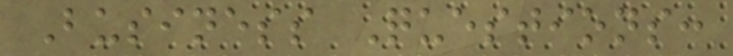Business Questions:
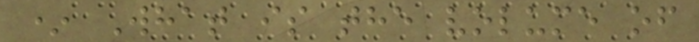* What is the volume of
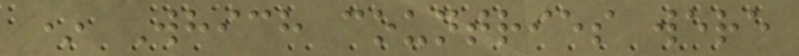* Which countries were
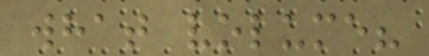what volume?
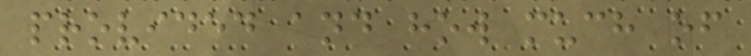provided and how much of
